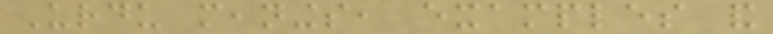Urdu meanings, examples and
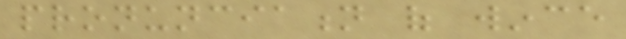pronunciation of wince
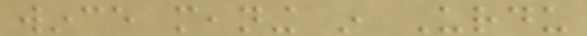wince meaning in Urdu
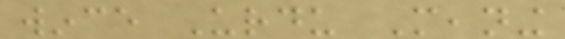wince Urdu Meaning
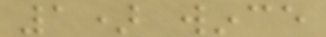1) wince
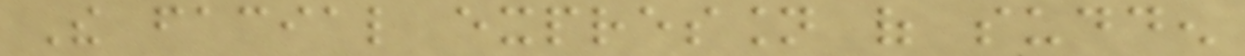The facial expression of sudden
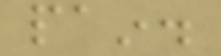pain.
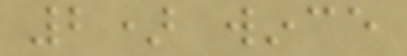2) wince
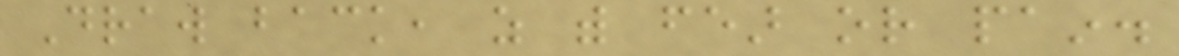Draw back, as with fear or pain.
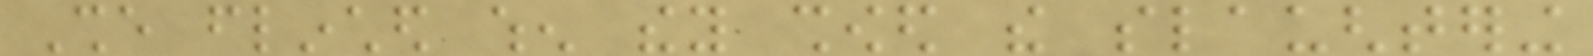She flinched when they showed the slaughtering
